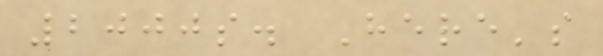2000s. Here's
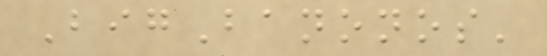BigBanonos'
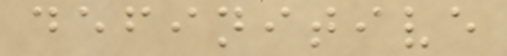definitive
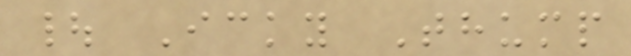| Icky Thump
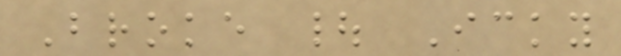Broke | Icky
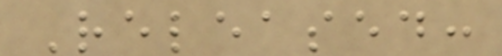Released:
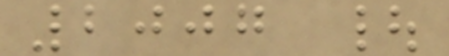2007 |
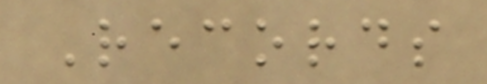Records
